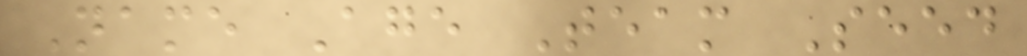Name Age Team Seed
